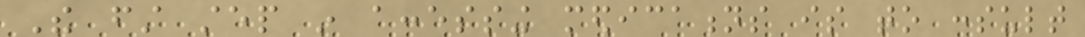The first step in accessing medications is to consult
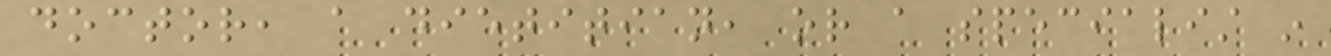doctor, a dietitian, or a specialist in
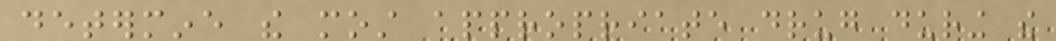determine the most appropriate drug during the
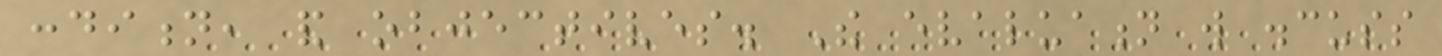condition, and objectives. The evaluation will discuss
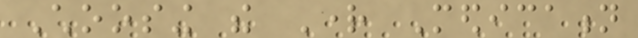Choosing the Right Medication
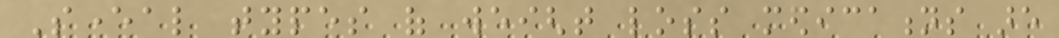Several types of weight loss medications are
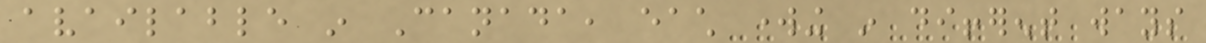available in Canada, each working in different ways
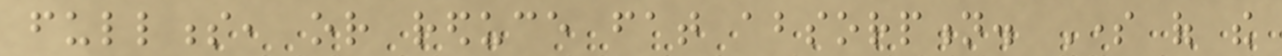fullness, or reduce fat absorption. Some of the
